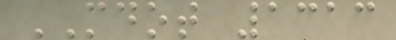MDOT 1313
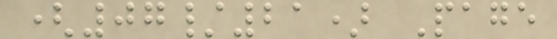(07/21) Page
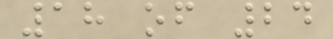18 of 24
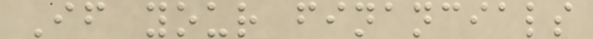If your financials
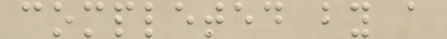completed by a
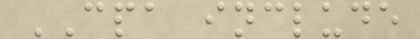CPA include
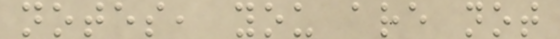notes, you are not
